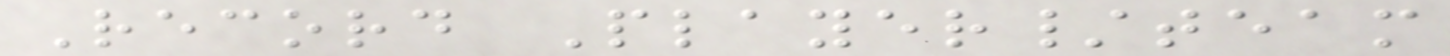Record Player/team
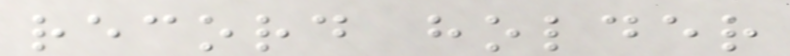record holder
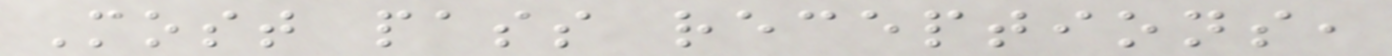Most pass receptions,
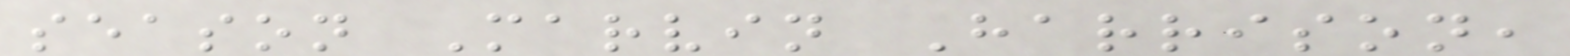season Marvin Harrison,
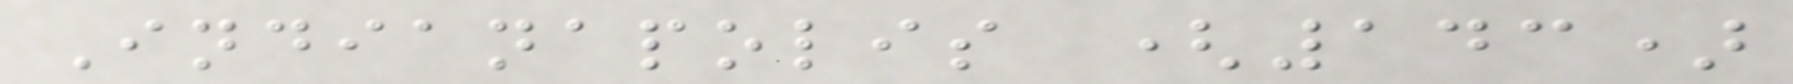Indianapolis (143)
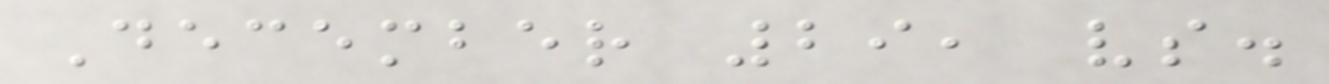December 29, vs.
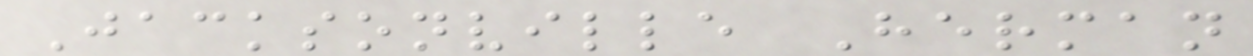Jacksonville Herman
